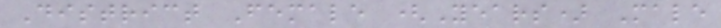District Female (Years) Male
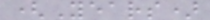(Years)
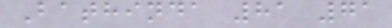Bathinda 81 71
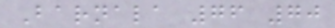Barnala 76 70
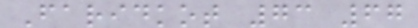Faridkot 73 67
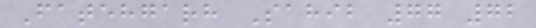Fatehgarh Sahib 77 72
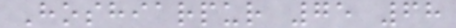Hoshiarpur 75 68
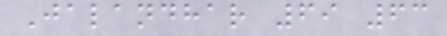Jalandhar 69 63
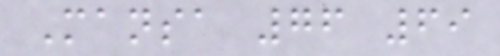Mansa 76 69
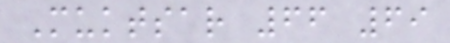Muktsar 66 69
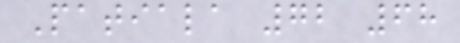Patiala 72 68
